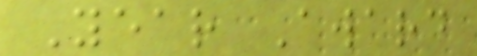Year Award
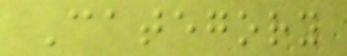Category
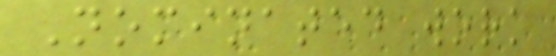Nominated work
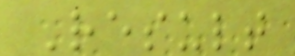Result
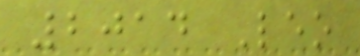2014 Leo
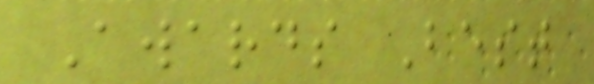Awards Best
